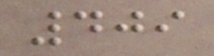409
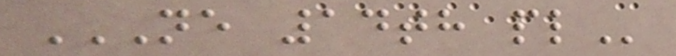NE 14TH PL
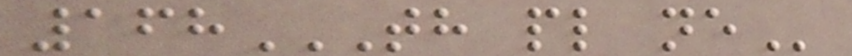168TH PL NE
